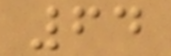64
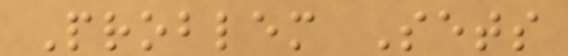Problem Sets
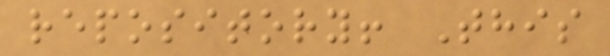repository! This
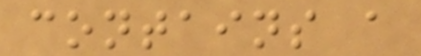contains a
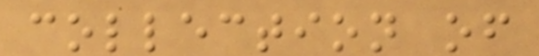collection of
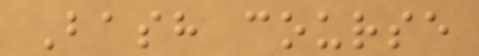Bash course
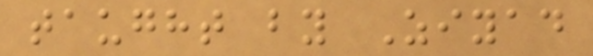taught by Ziyad
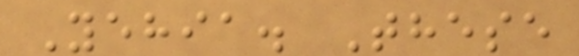Yehia. These
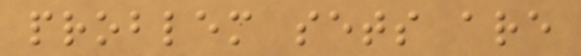problem sets are
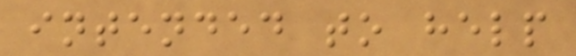intended to help
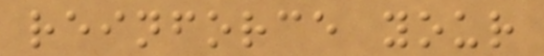reinforce your
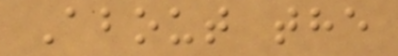About the
